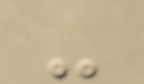-
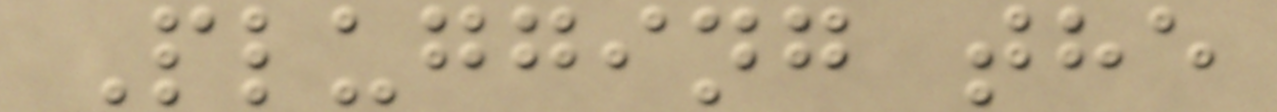Plugging the
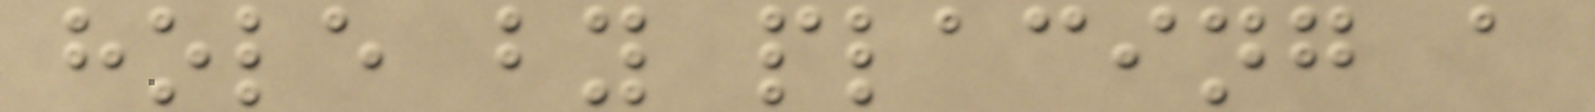hole by placing a
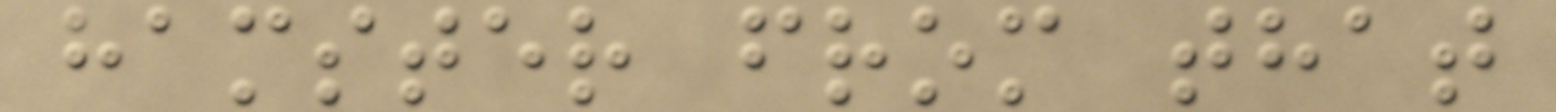hamster from that
